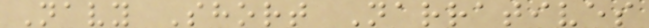Navy Short Narratives
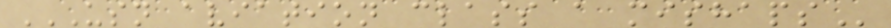USN AVIATION CLASS A MISHAPS
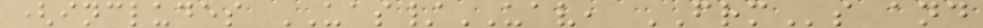(includes UAS/UAV, FRMs and
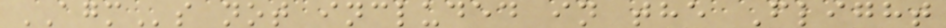AGMs not included in the Flight
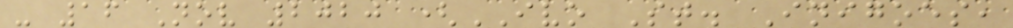- 16 Nov 2020 (IVO St. Inigoes,
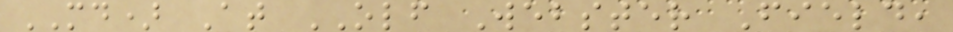MD) At OLF Webster Field,
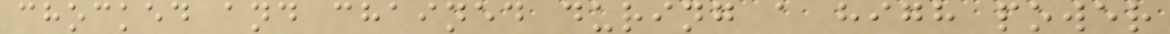chocked and chained during a high power
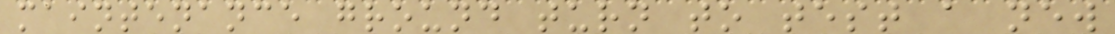maintenance ground turn to test a new
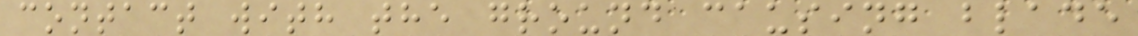contact with the ground causing blade
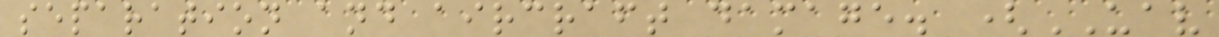separation and aircraft damage. (UAV
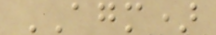AGM)
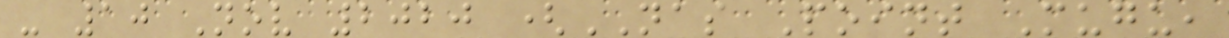- 10 Nov 2020 (NAS Point Mugu,
